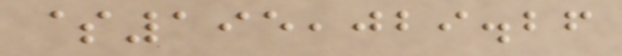$195,029.26
